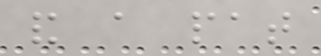and a pat
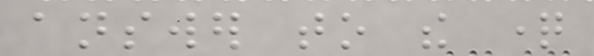answer to the question
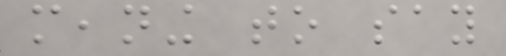meaning to say
